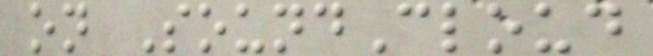on SoundCloud
